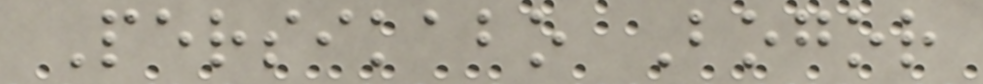Persikabo Bogor
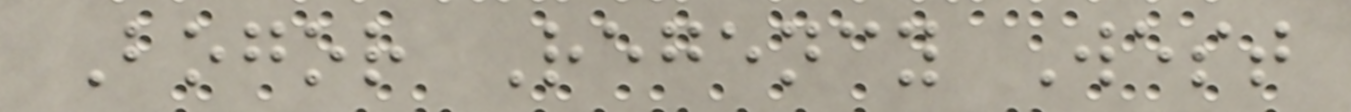Bogor Regency West
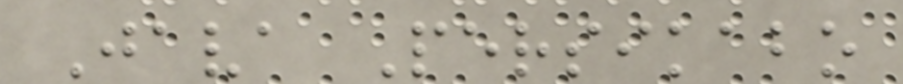Java Persikabo
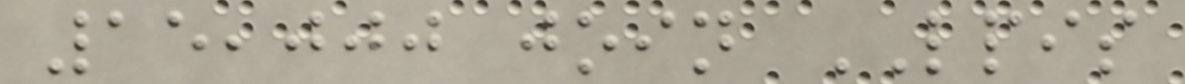15,000 join LPIS
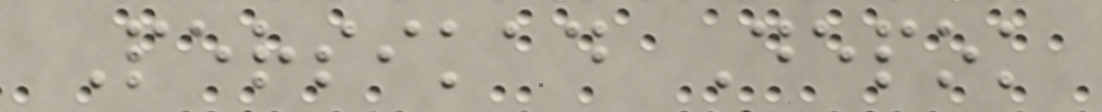Persikad Depok
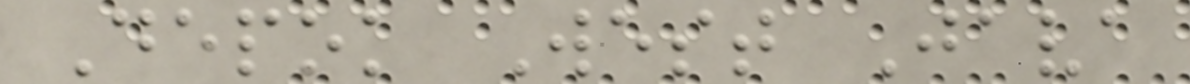Depok West Java
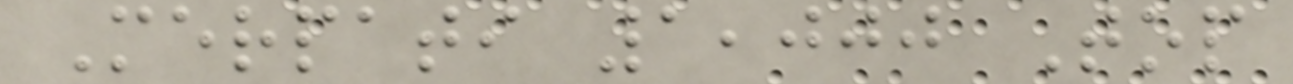Merpati 1,000 Top
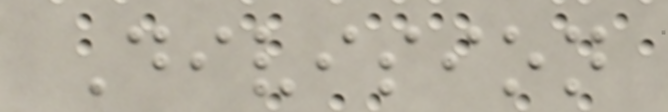Division
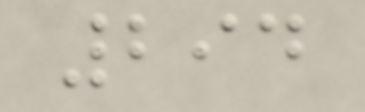294
